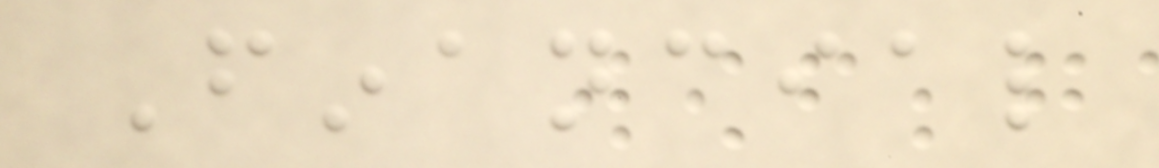Financial
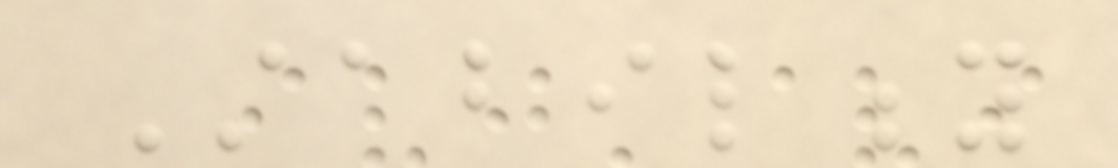Stability
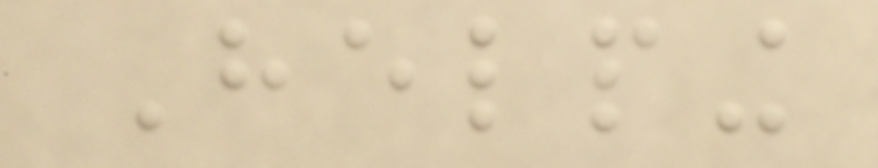Helping
